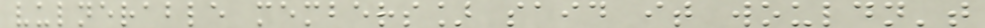vulnerable members] said it wouldn't
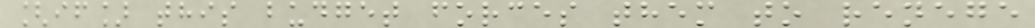[if] this budget forces them to renege
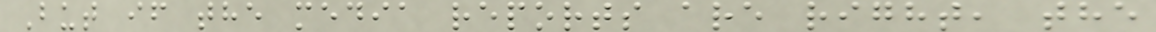But if the media reports are right, the
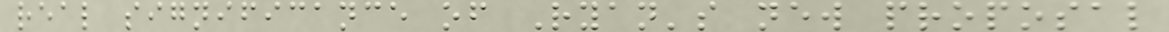real significance of Ryan's new proposal
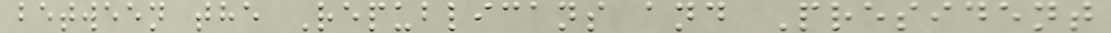between the Republicans and President
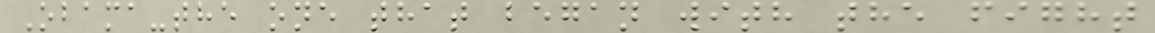Obama-the one that began with the fight
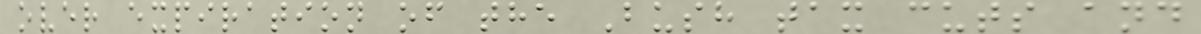over expiration of the Bush tax cuts and
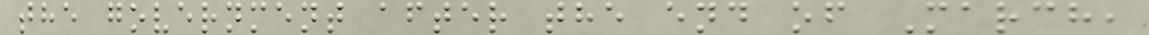the government after the end of March,
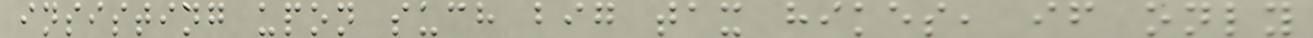insisting upon such big tax hikes, if only
